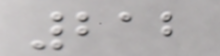212
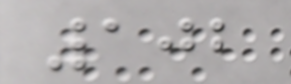102
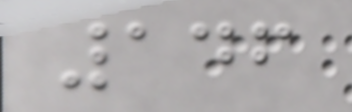146
